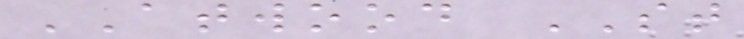ATWOOD ST
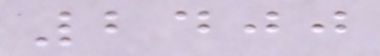2400
